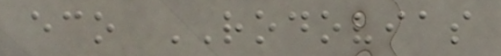eco RODOVIAS
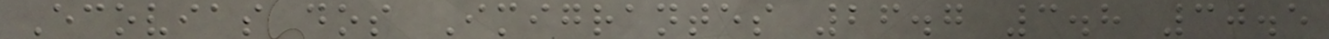Ecovias dos Imigrantes 26.7 3.8 30.5
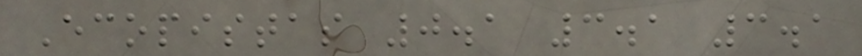Ecopistas 0.1 3.1 3.1
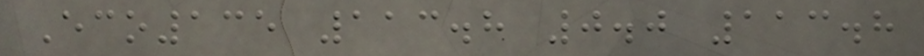Eco135 113.8 0.0 113.8
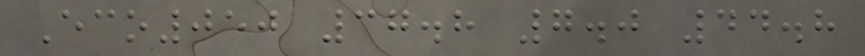Eco050 37.8 7.0 44.8
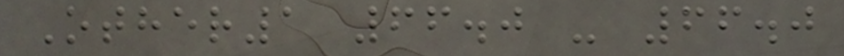Other1 66.0 - 66.0
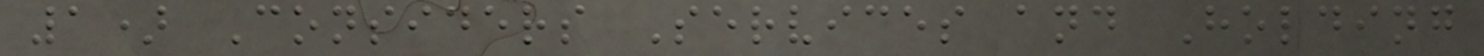1) Considers Services and Holding
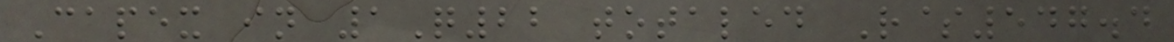Capex in 1Q22 totaled R$547.4
